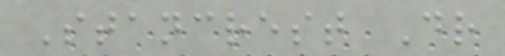Stancrest Dr
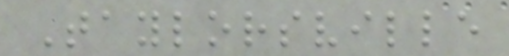Taylorsville
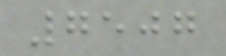7507
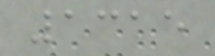1315
